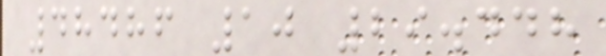48486 10 29.448
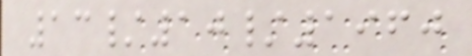13/10/1960
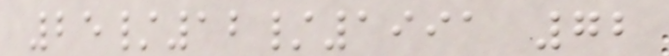25/12/1991 72
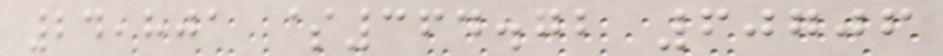24,801 $364.72 60706
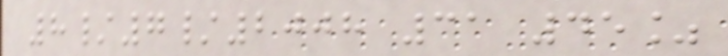8/7/2008 31 45%
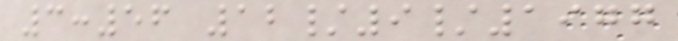3:56 12/9/1977
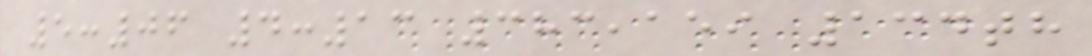5:06 4:13 383,159 134th
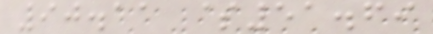90.11 $51.69
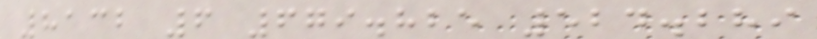8132 6 679.825 524.289
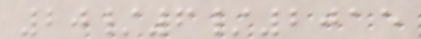20/6/2015
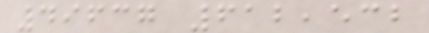49637 612,532
